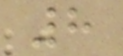8
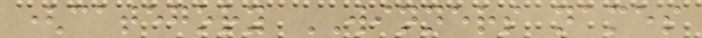(category WINNERS names
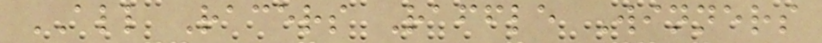ALL Racers Raffle Winners
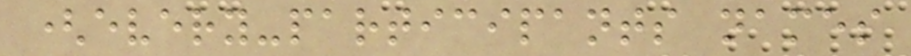(every-participants names
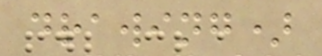drawing)
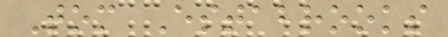Tom Estabrooks
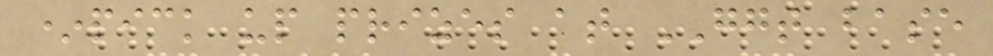*pick up prizes at GGT base
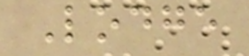Lodge
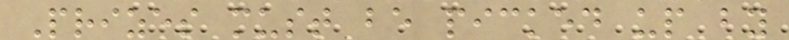Prizes must be picked up by
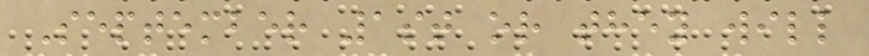September 1st or they will
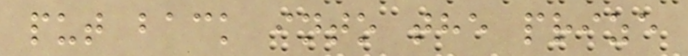put back into the prize
